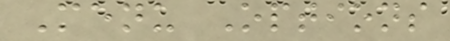Menu Options
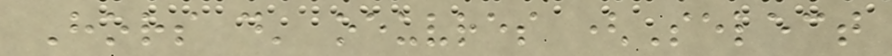Hors d' oeuvres (Select
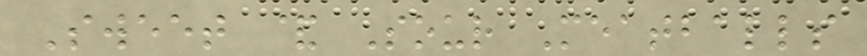Sweet & Sour Meatballs
